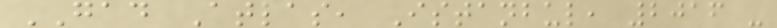GAD Atlas, Istanbul, 2016 -
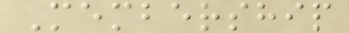Membership
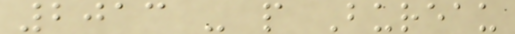2013 - p Bureau
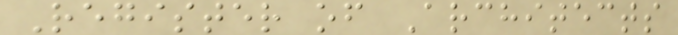Register of Architects
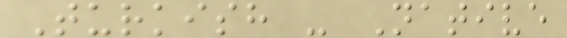Turkish - Native
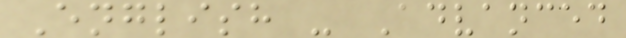English - Advanced
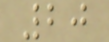20
